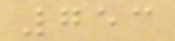753
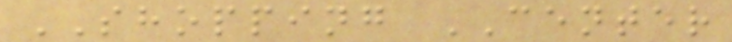SHOPPING CENTER
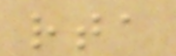rta
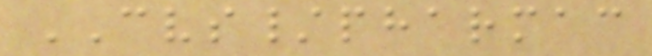CVS/pharmac
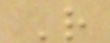R
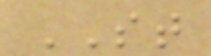ST
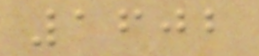1602
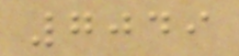7049
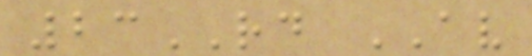23RD AV
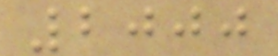2000
